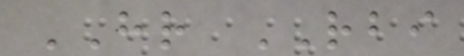HR RBI
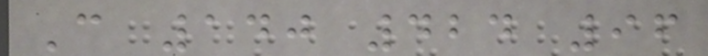C 140 424 96
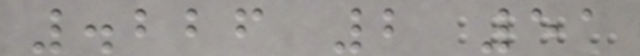.226 2 51
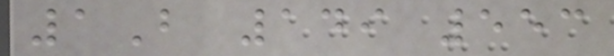1B 149 553
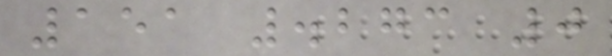151 .273 0
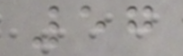57
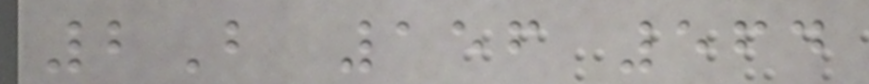2B 156 564
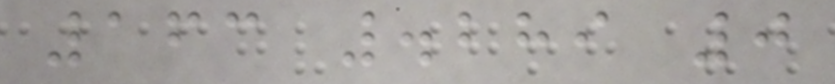163 .289 0
